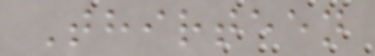Thirteen
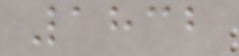1832
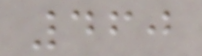460
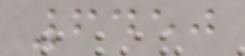6450
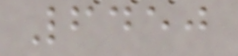6450
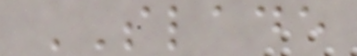SLADE
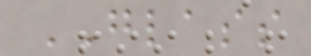GLASS
